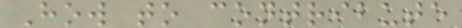How to contribute
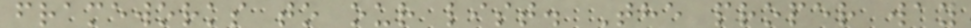frameworks to our list. The proper way
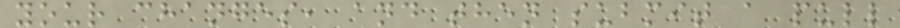your changes, and then submit a pull
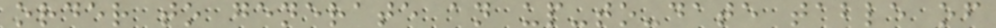order to generate an up-to-date table of
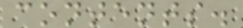contents.
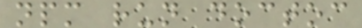npm run doctoc
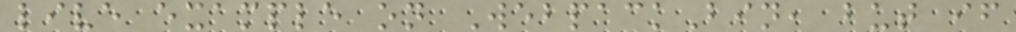live example on WebpackBin, but if
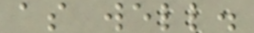as well.
